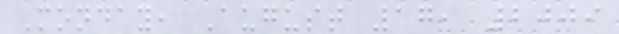Monday, August 17, 2009
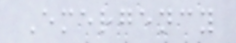Emergency
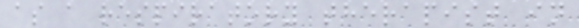as a respiratory therapist in
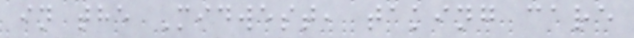in the Midwest, taking care
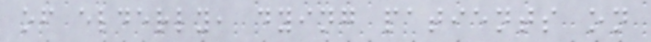of elderly, dying patients on
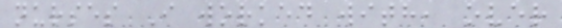nurses I worked with, over
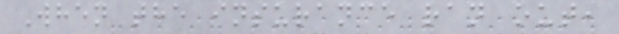When the insurance ran out,
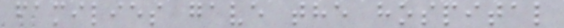families gave the hospital
